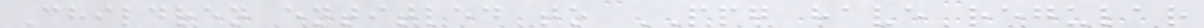Children entitled to PPG have regular
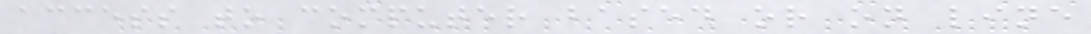access to computer based or on line
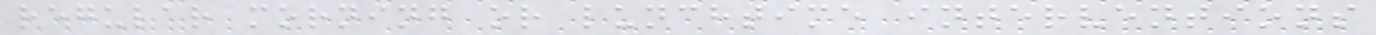regular morning or lunchtime interventions
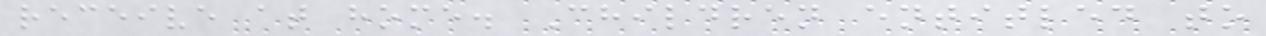receive at home. Children entitled to
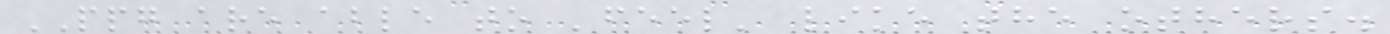PPG are able to 'feel' like the others.
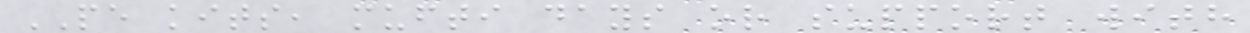PE kits, mufti days or support with
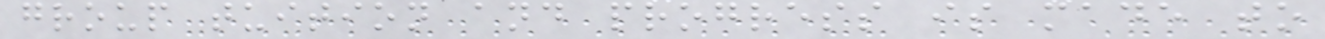group tuition and progress is made to
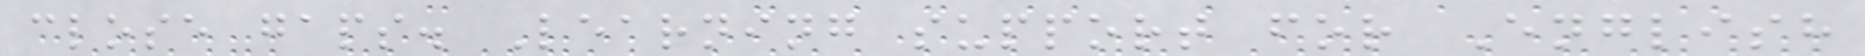close gaps. Learning support for English
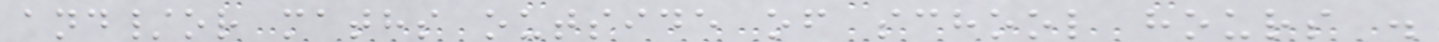and/or maths outside of school hours .
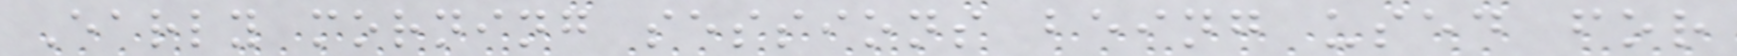Early morning sessions being used for
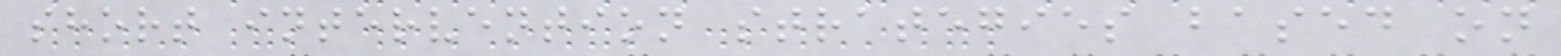short intervention strategies based on
